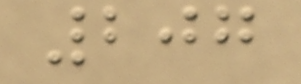207
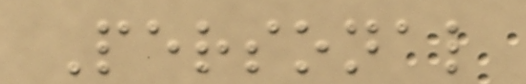Personal
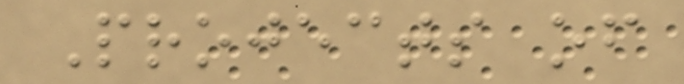Projects of
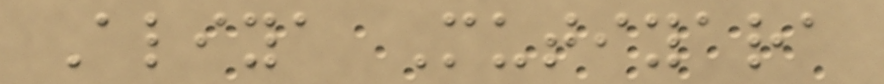Aliya Mutiyara
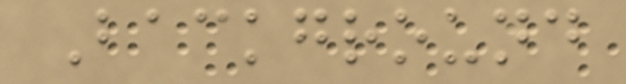Background
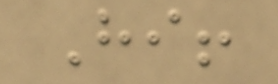Hi!
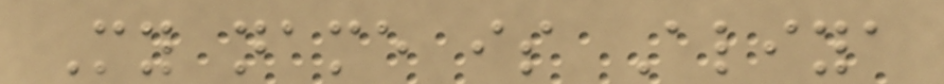My name is Aliya
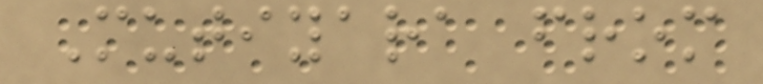Mutiyara from
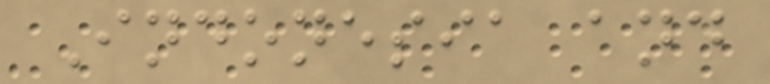Indonesia and
